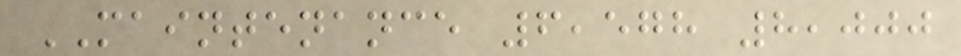MAINTENANCE 6,578 8,000
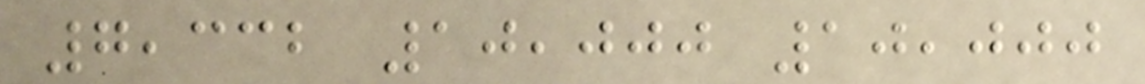7,332 10,000 10,000
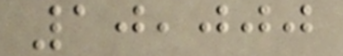10,000
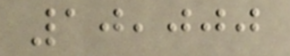10,000
